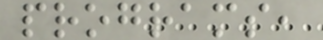programs,
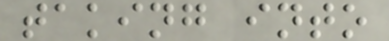taking into
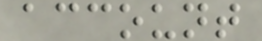account
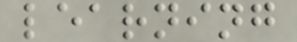learning
